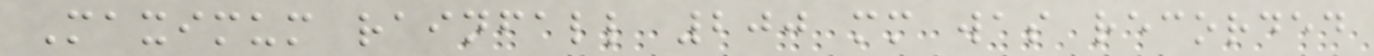Maximum rainfall 200 mm was recorded
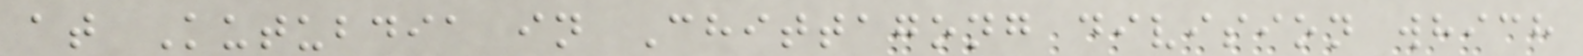at Kutubdia in Chittagong division which
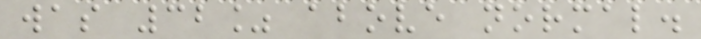was 32% above normal.
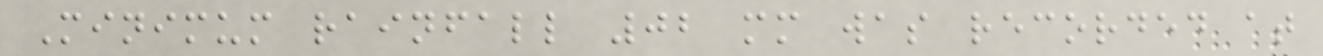Minimum rainfall 02 mm was recorded at
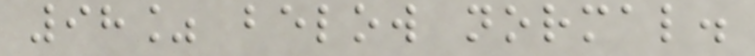98% below normal.
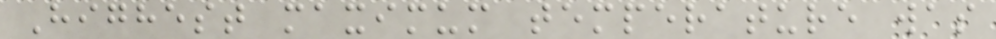Highest maximum temperature was
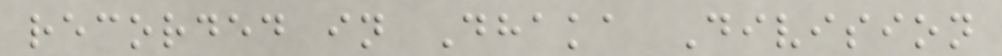recorded in Dhaka Division
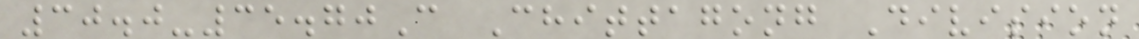30.0-35.70C Chittagong Division
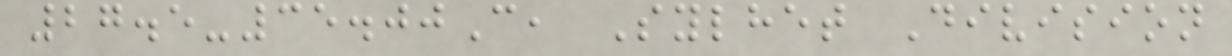27.5-35.00C, Sylhet Division
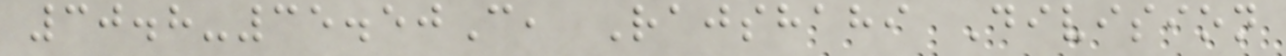30.8-35.50C, Rajshahi Division
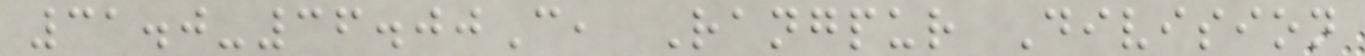31.0-36.00C, Rangpur Division
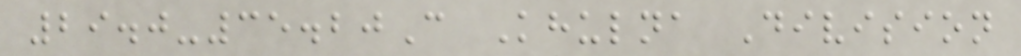29.0-35.20C Khulna Division
